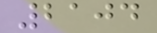2104
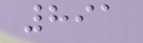891
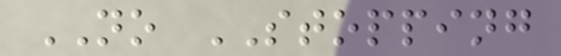NO STOPPING
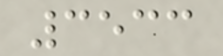3533
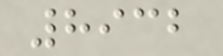8932
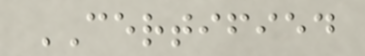CERTIFIED
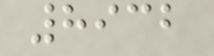8932
